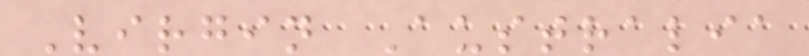Virgin Australia
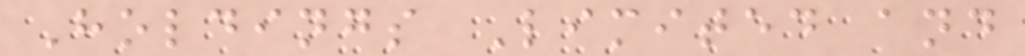Holdings Limited and
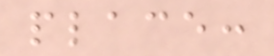place:
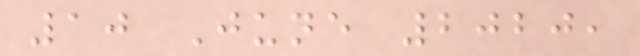10 June 2020,
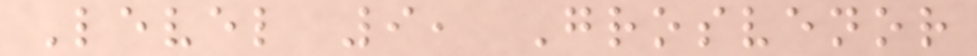Level 9, Grosvenor
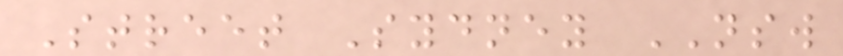Street Sydney NSW
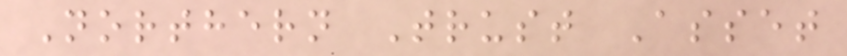Northern Trust Asset
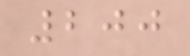200
